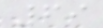69
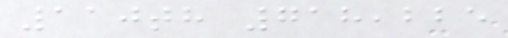110th 718,225
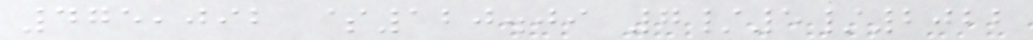475,092 $120.09 7/5/2022
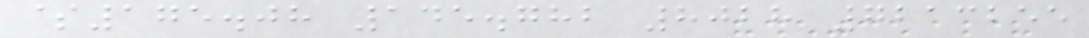$175.08 145.782 8028 7213255
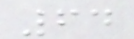64
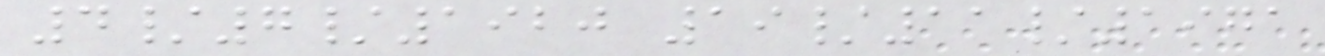4/7/1920 19/11/1971
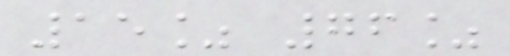15% 76%
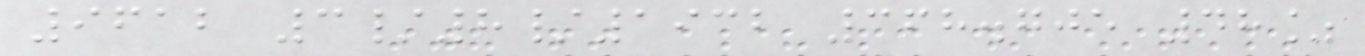9612 3/8/1932 368.705 48%
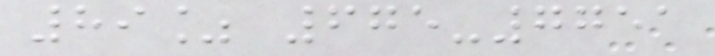89% 675-7751
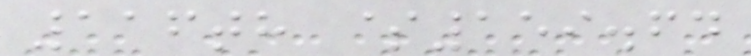116th $159.64
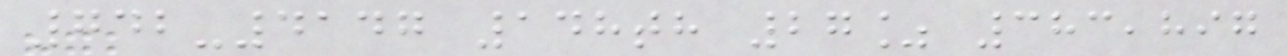742-4147 148th 27% 383,897
